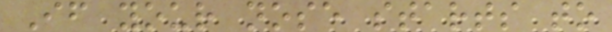If your nose starts to
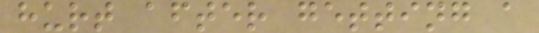hurt after getting a
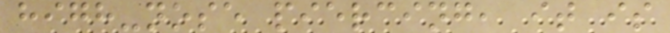high-nose piercing, it is
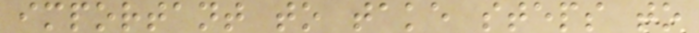important to take steps to
